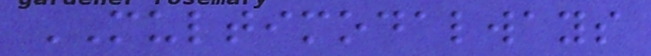MULTIMODALWAYS
